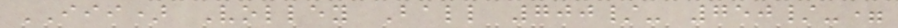III) Volley Ball 700/- 750/-=
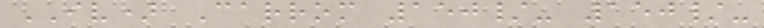IV) Carrom 150/- 150/-
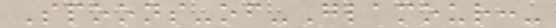Spoons-of-Glamour:-
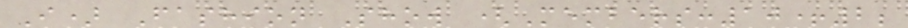I) Fashion Show (Members:10+2;
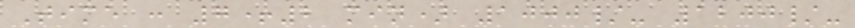Time : 7+2 min) 1000/- 1200/-
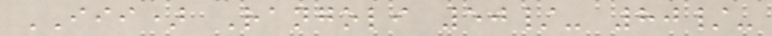III) Rangoli 50/- 80/-
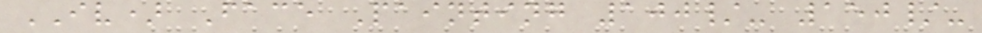IV) Face Painting 100/- 150/-
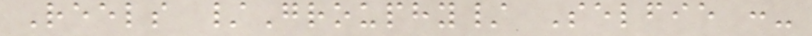Reels /Grouphy/ Selfie :-
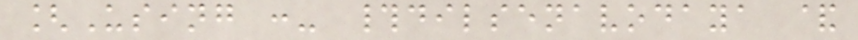[Using :- #dilsenavodaya &
